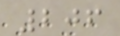206
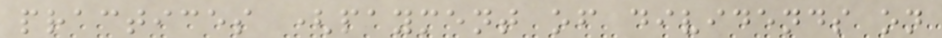practices (payment of dividends on
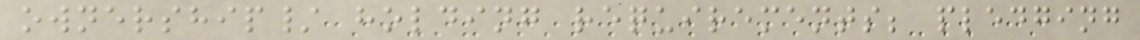ownership/ holding requirements; pledging
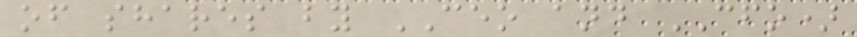of shares by CEO and CFO)
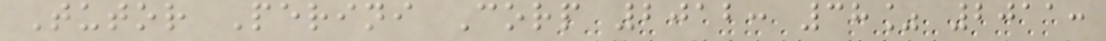Tutor Perini Corp 2012: 38% 2011:
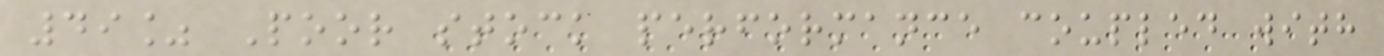49% Poor stock performance coupled with
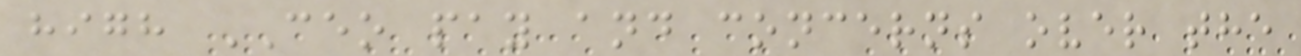high CEO pay and concerns over the
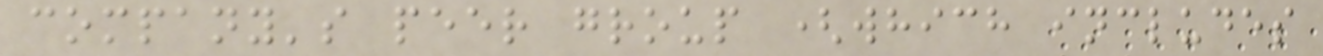company's peer group (which includes
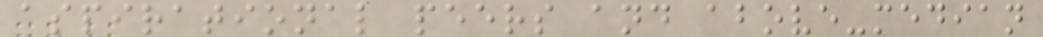aspirational peers and above-median
